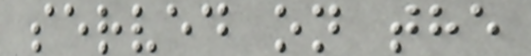served on the
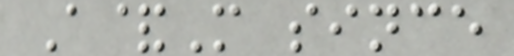A&M since
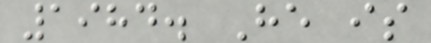1984. He is
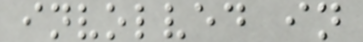involved in
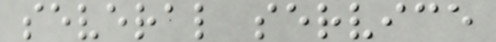several service
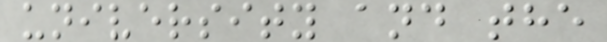university and the
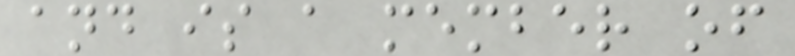and is a member of
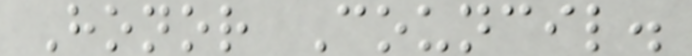Honor Council.
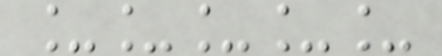_____
